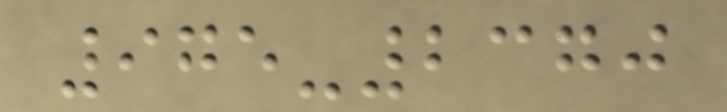975-2370
